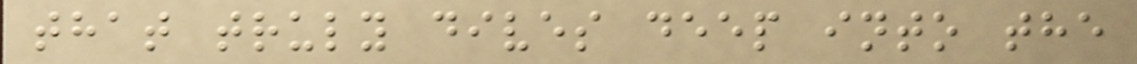that truly dives deep into the
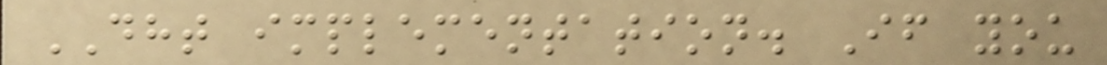DHT implementation. If you
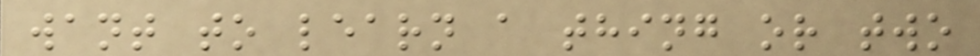want to learn a thing or two
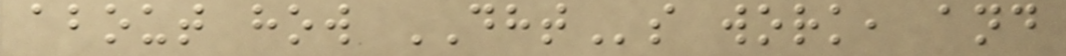about how DHTs work, and
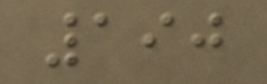190
